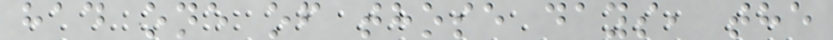had one of those days, the
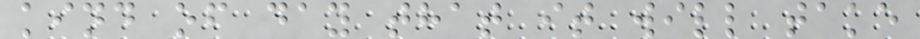kind of day that it will take
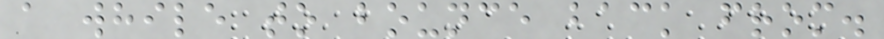a while to bounce back from.
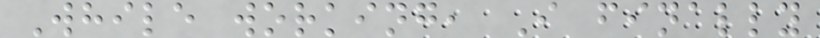While working, I finally
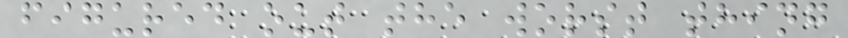figured out the worst thing
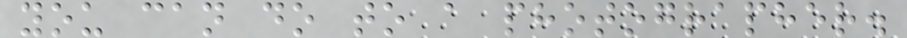you can do to a photographer.
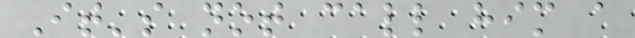It's not call him a
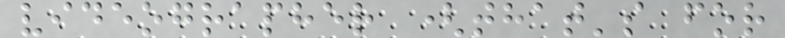videographer (that's for
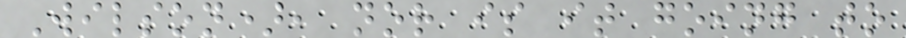Wilson), nor is it going to
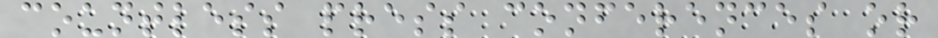countless press conferences or
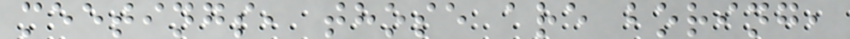meetings, those are boring,
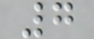7
